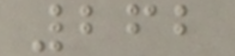262
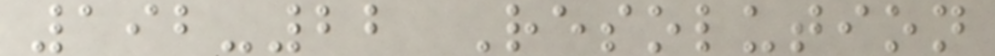192-22 Resolution
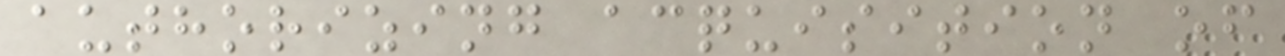authorizing acquisition of
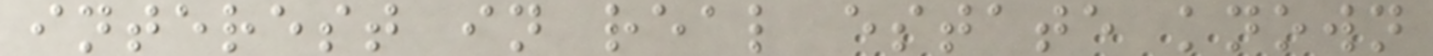interest in real estate known
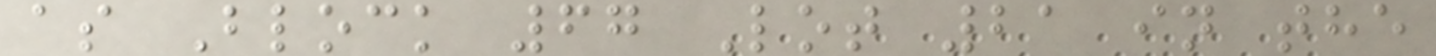as Block 67 Lot 21 in the
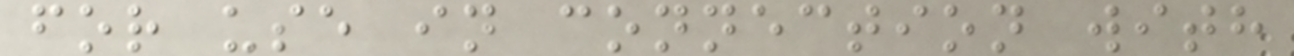for use in connection with
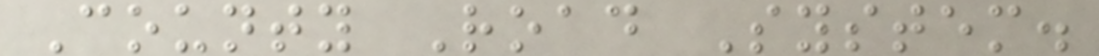County Road System.
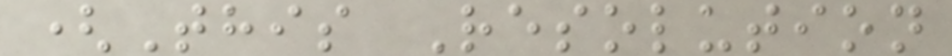(This Resolution
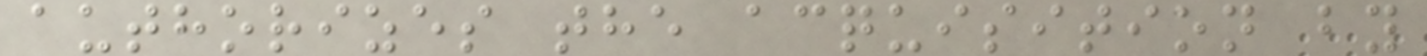authorizes the acquisition by
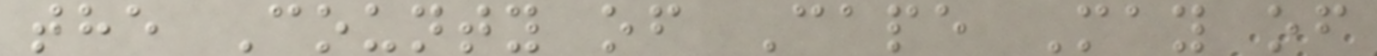the County of Cape May of
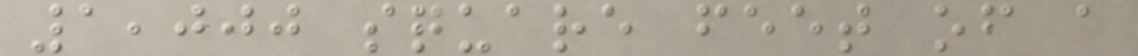1,000 square feet of a
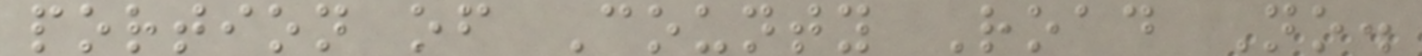portion of County Road No.
